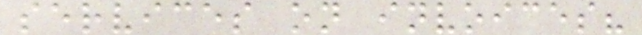services on invoices?
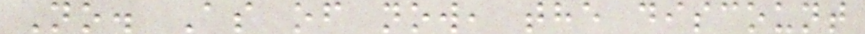No. As of now, the discount
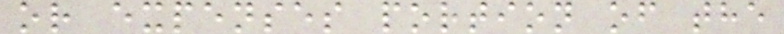or expenses portion of the
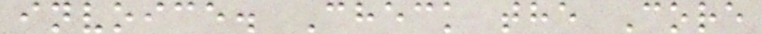invoice. Check the Core
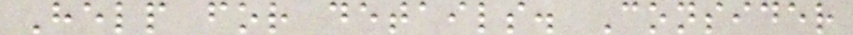Help for details. Consider
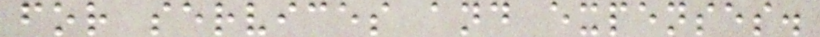for services and expenses.
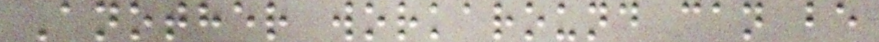Another workaround can be
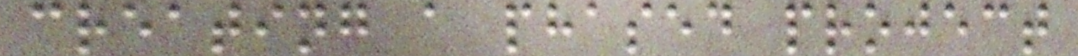creating a phased project
